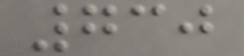730
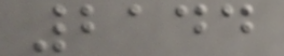2144
